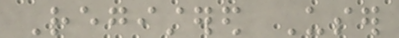Registered User
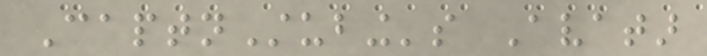CaptnStubing's Avatar
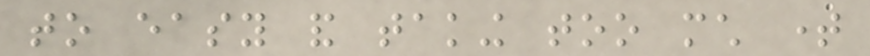to easy and taking too much time
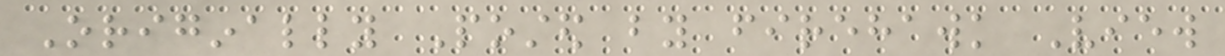Originally Posted by firehawk View
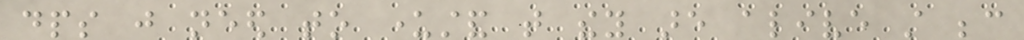dps just need to understand that they are alive still because
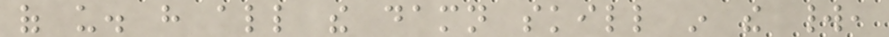of us. have all the damn skill in the world,
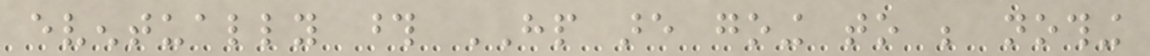eventually those HP are going to be nothing
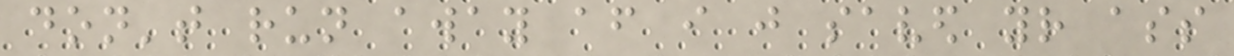don't run away after i just saved your ass
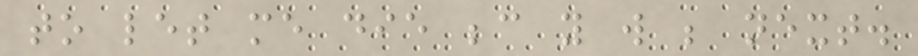to let me die because you will be next.
